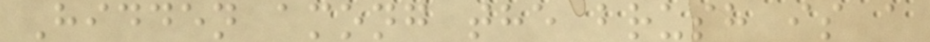Hidden among the brush is a
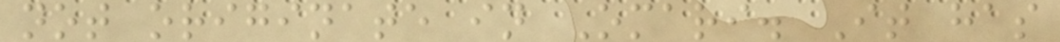not originate in Omari. It has
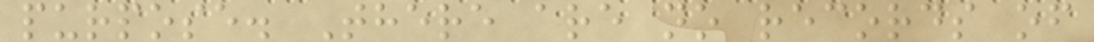purpose. There are no records of
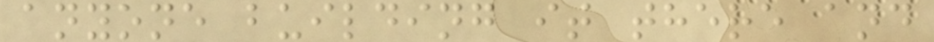anyone building it there and
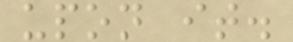upon it.
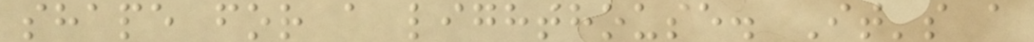shape for a lighthouse. It's a
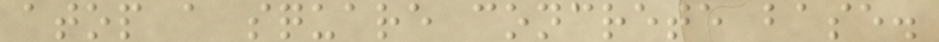atop a square concrete base.
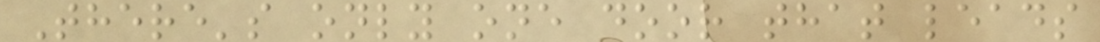There's only one door that leads
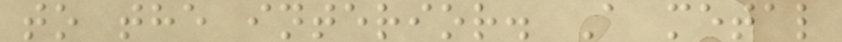to the interior. A metal
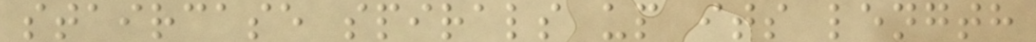staircase spirals up its length
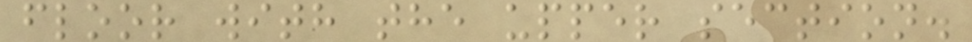floor with the upper section.
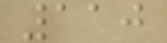110
